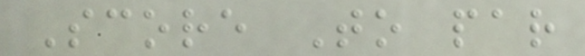Score To par
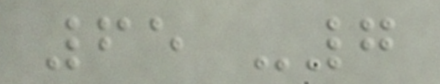65 -7
